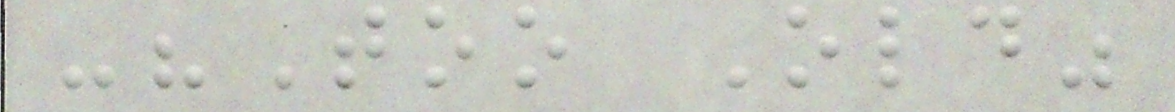-"Too Old"
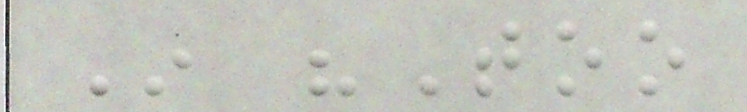In "Too
